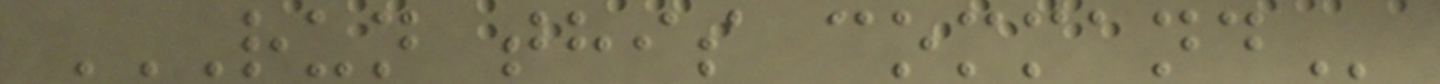RUN THIS COMMAND
